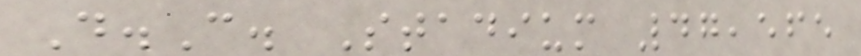D.C. Stadium 47,565
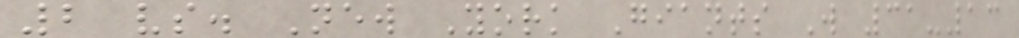2 vs. New York Giants W 31-13
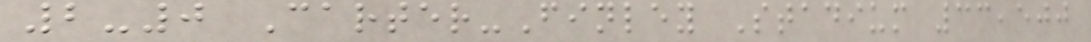2-0 Carter-Finley Stadium 33,500
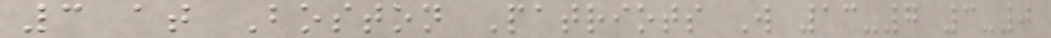3 at Boston Patriots W 13-7 3-0
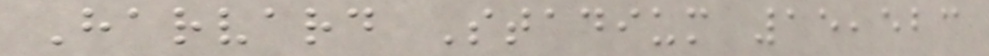Harvard Stadium 15,523
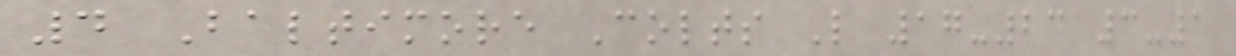4 Baltimore Colts L 17-23 3-1
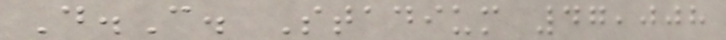D.C. Stadium 47,008
